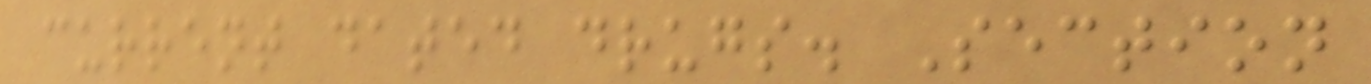current dated drugs. Section
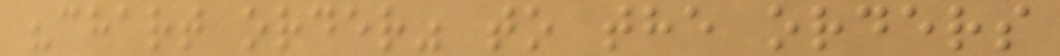"chart order" to the orders
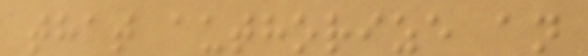that authorize an
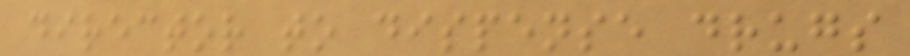director to dispense drugs
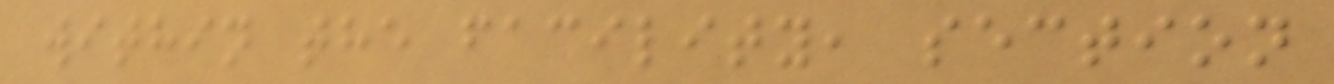within the facility, section
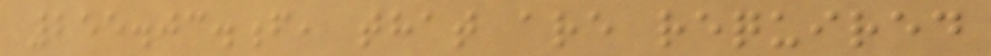255.03.f, that are required
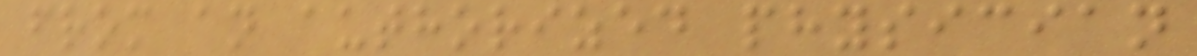from an authorized physician
